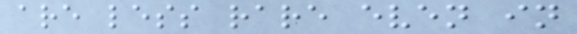are less rare even in
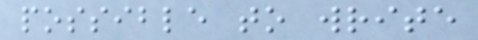possible to write
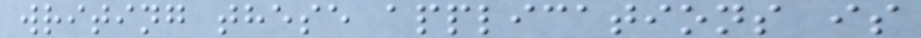writing these applications is
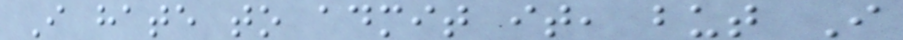I hate to admit it, but I
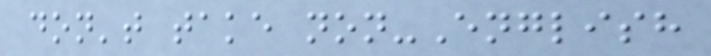don't take non-English
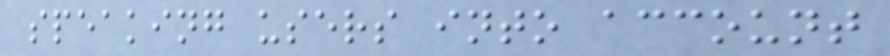speaking users into account
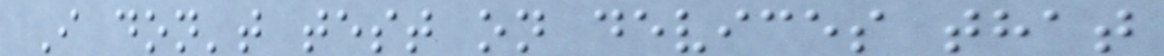I don't test on devices that
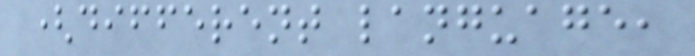(different language,
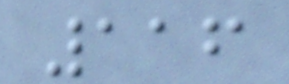116
